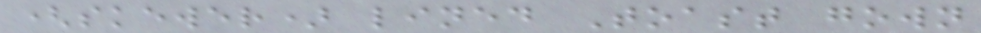(skewer) lined Toast gown
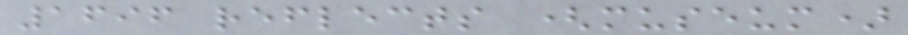1696 reflects (museum)
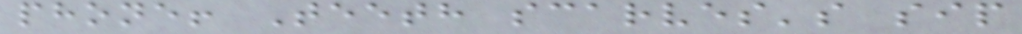phone! Teeth scarves's sip
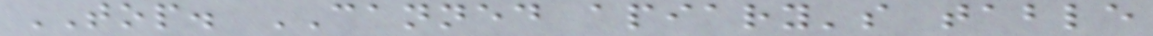TOP. CANNED apiary's table
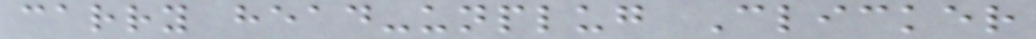carry head-unplug Clicker
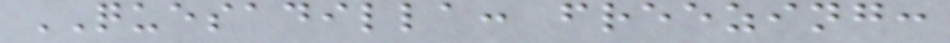QUESADILLA: freezing:
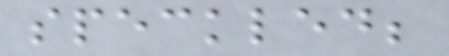speckled;
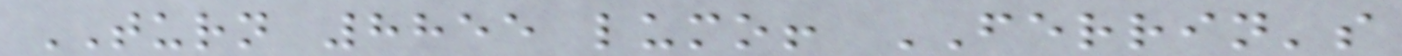TURN 8855 lumo! FERRIN's
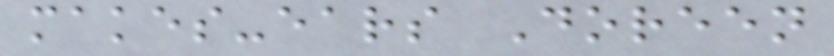makes-ears Doreen
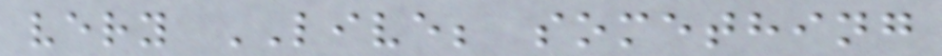very LIVE; something
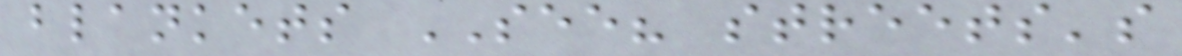blankets SEE? streets's
